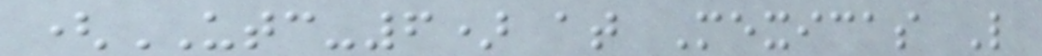(UTC-6) at Mexicas L
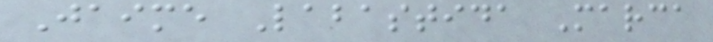Jaime Labastida Marca
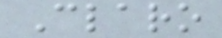Claro
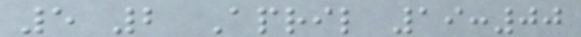5 2 April 19:00
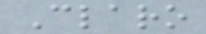Claro
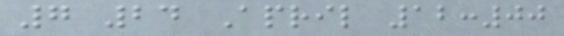7 24 April 12:00
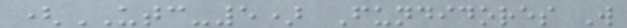(UTC-5) Fundidores W
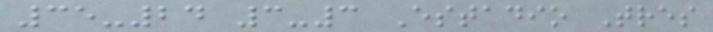35-24 3-3 Estadio Tres
